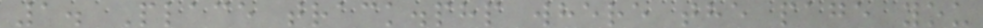1. Place track.php where the page you
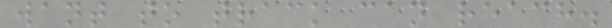want to track can reach.
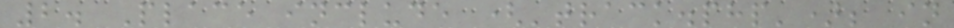2. Place include ('track.php'); in
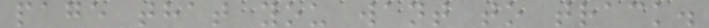page that you want to track.
